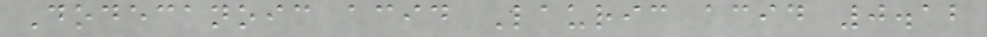Dodecanoic acid Lauric acid 0.12
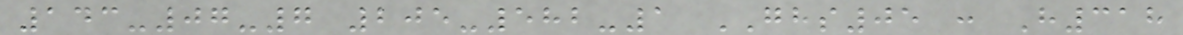143-07-7 205-582-1 GHS05 : H318
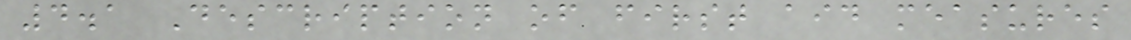4.1 Description of first aid measures
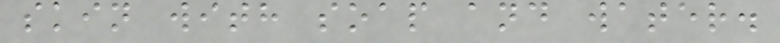skin with soap and water.
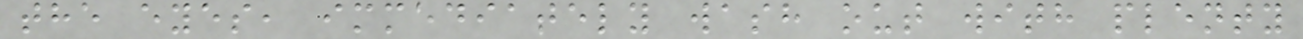the eyes, immediately wash out with plenty
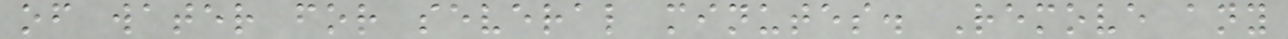of water for several minutes. Remove any
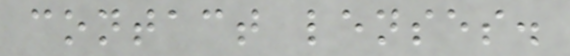contact lenses.
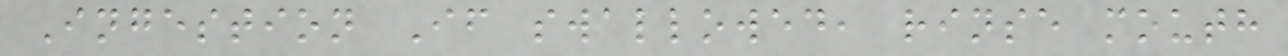Ingestion If swallowed, rinse mouth
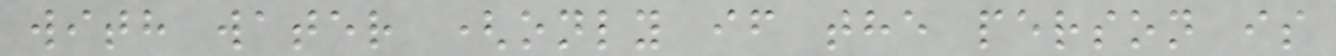with water (only if the person is
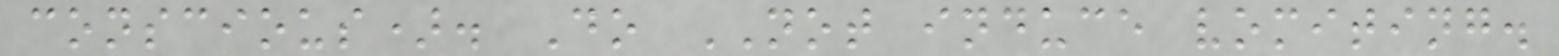conscious). Do NOT induce vomiting.
